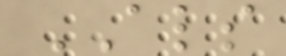ALS
